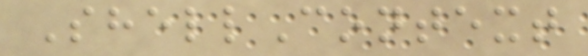ShellContext
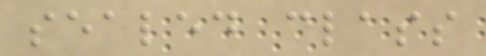sealed class
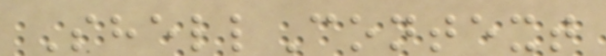ShellContext
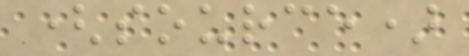(source)
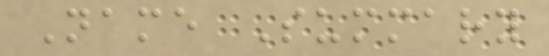Name Summary
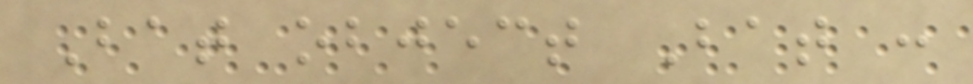Bat object Bat :
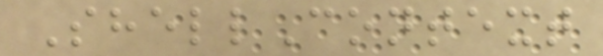ShellContext
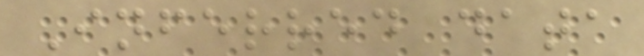Inferred data
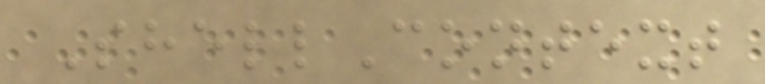ShellContext
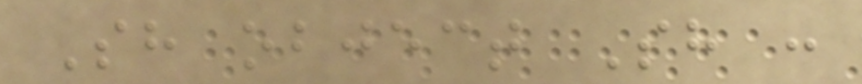Sh object Sh :
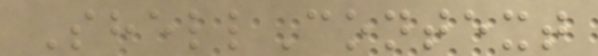ShellContext
